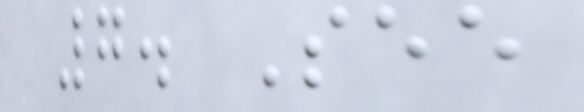7. See
